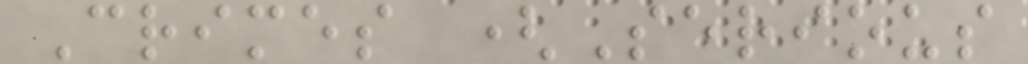Crimes (Serious
